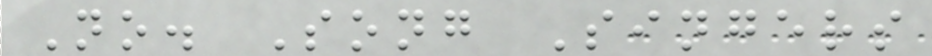No. Song Singers
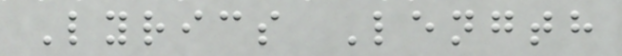Lyrics Length
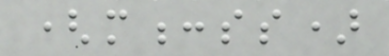(m:ss)
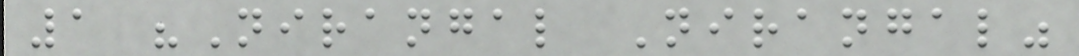1 "Nirangal Nirangal"
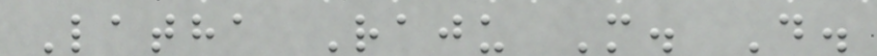Latha Raju M. D.
